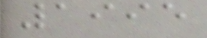1995
